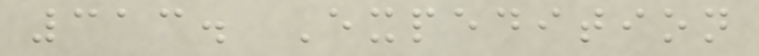313. Expedition
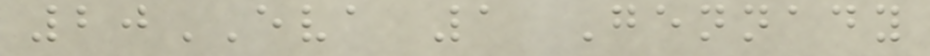20EVA 1 Gennady
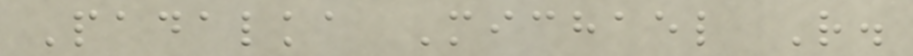Padalka Michael R.
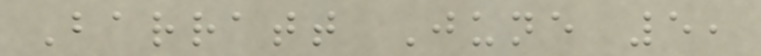Barratt June 5,
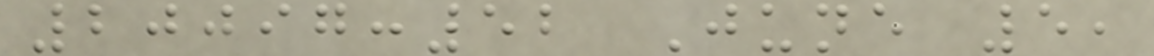20097:52 June 5,
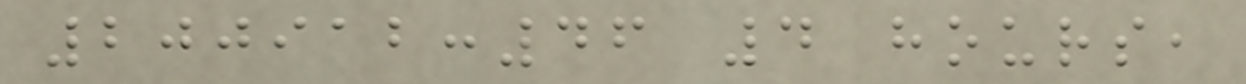200912:46 4 hours,
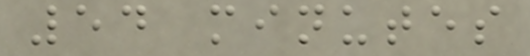54 minutes
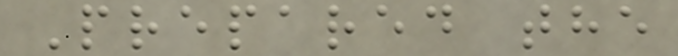Prepared the
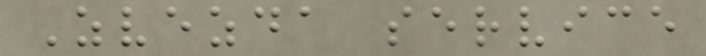Zvezda service
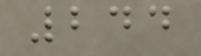244
